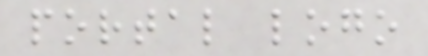portal logo
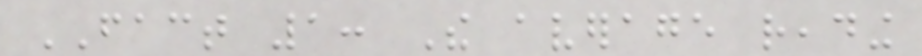FACT 1: The average reading
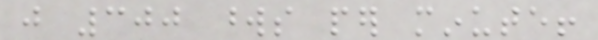just 300 words per minute!
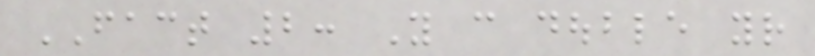FACT 2: You can double your
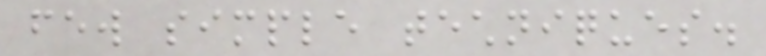few simple techniques.
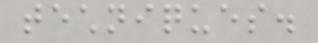techniques.
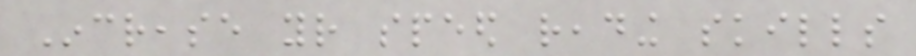Increase your speed reading skills
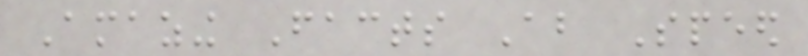Amazing Facts About Speed
